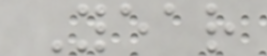Year
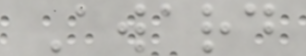Award
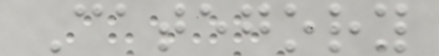Category
